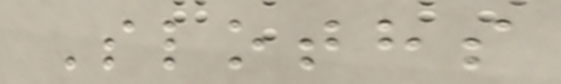Sloths
